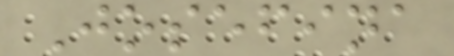Josefina
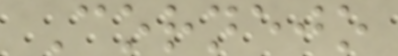Cornejo
